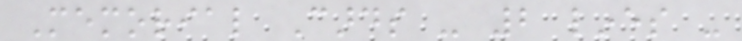Memorial Cards - 2 lines -
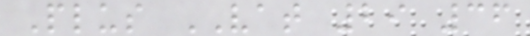Plus VAT 29 36
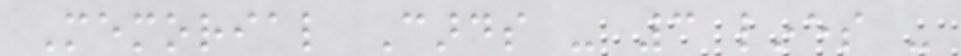Memorial Cards - 3 lines -
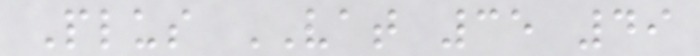Plus VAT 35 49
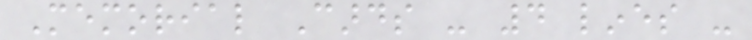Memorial Cards - 4 lines -
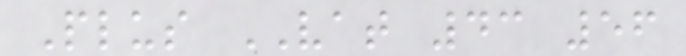Plus VAT 43 56
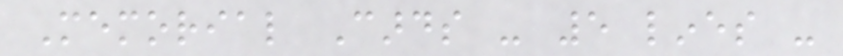Memorial Cards - 5 lines -
